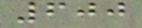600
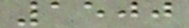1500
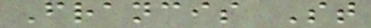Francis St
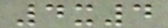4x4
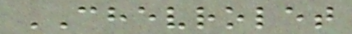CHEVROLET
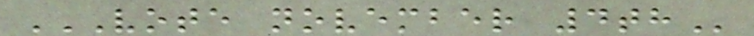VOTE NOVEMBER 4TH
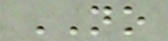NO
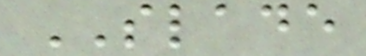SLADE
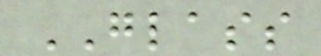GLASS
